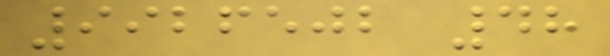9926502 48
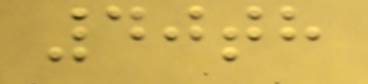40th
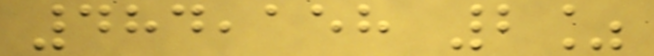484,158 2%
